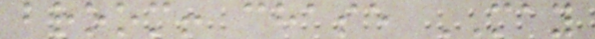broom! chase MAY
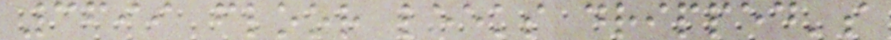3699 floor leeks dripped's
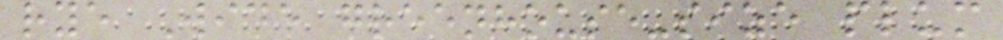rye Wide greenhouse-size plum
